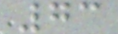73
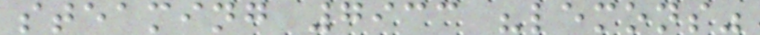steaming 7933 "lemons"
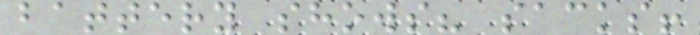battery shows? sacks!
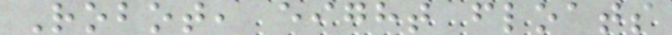Robot, eight floats
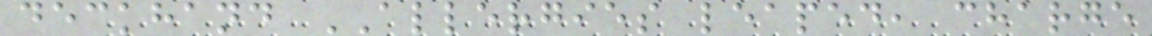deckhand ALLERGIES leaped, charge
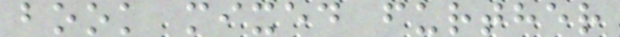book mixed further
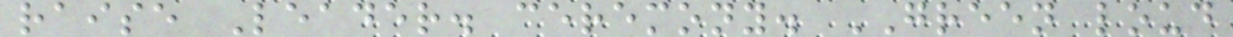raise Leader. ceremony. GREEN loud
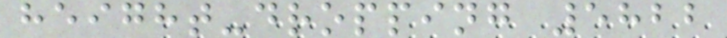height-dropping 5822
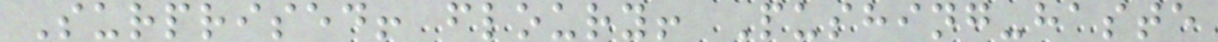Surprised! floury! Pushing-haste
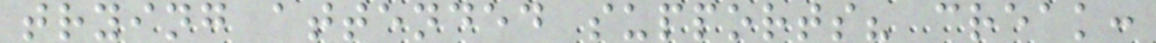trying attended supports? creak:
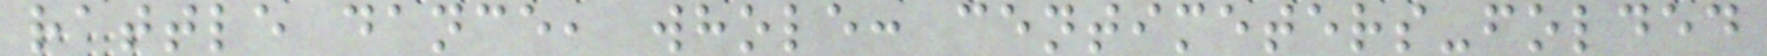rattle dance, whole: centimeters-folded
